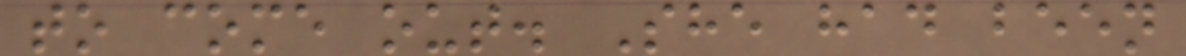to come out. She had been
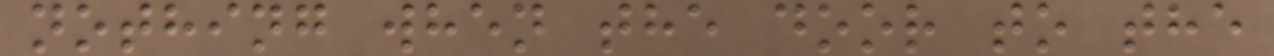nothing when the door to the
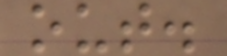out.
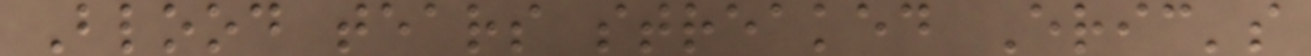Blood tears streaked Eric's
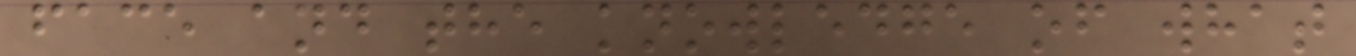face and the knowledge of what
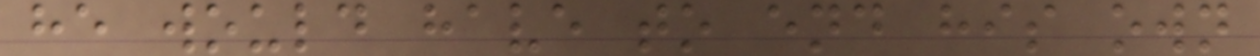he would have to end his own
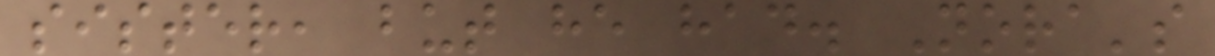sister, but he had. Nora's
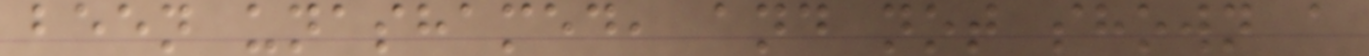been unashamed, and not shown a
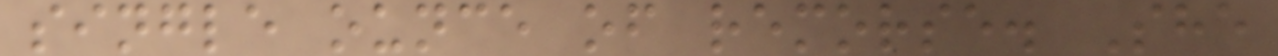single ounce of remorse. She
